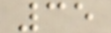35
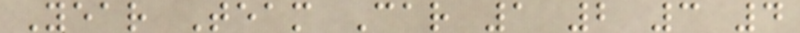Year Team Car 1 2 3 4
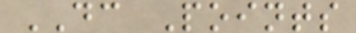DC Points
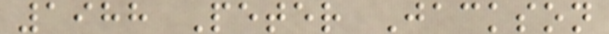1988 Peter Jackson
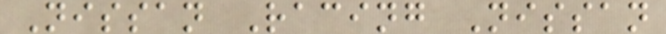Nissan Racing Nissan
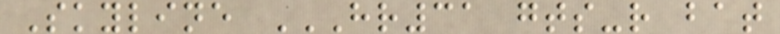Skyline HR31 GTS-R BAT
